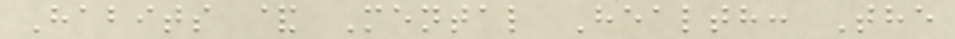Habits & Mental Health: The
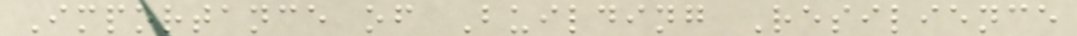Importance of Building Resilience
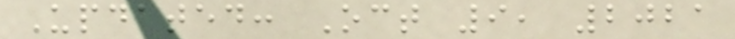Updated: Oct 9, 2021
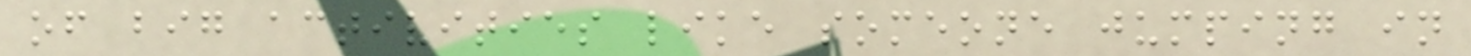of big activities like someone jumping in
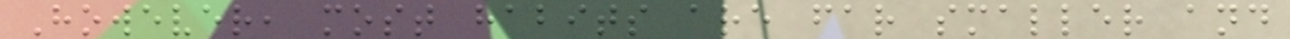However, most habits are far smaller and
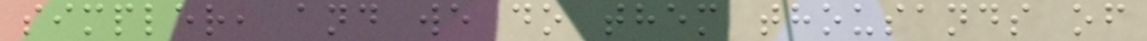simpler, and we do them thousands of
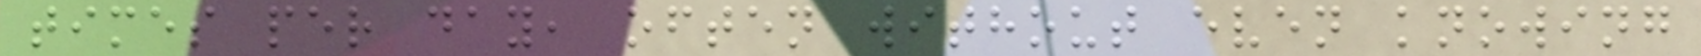times per day, often without even knowing
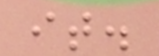it.
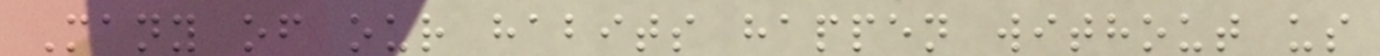Many of our habits happen without us
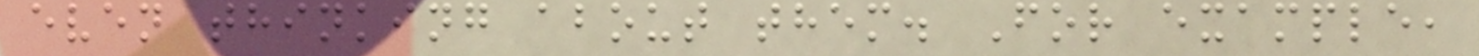even thinking about them. For example,
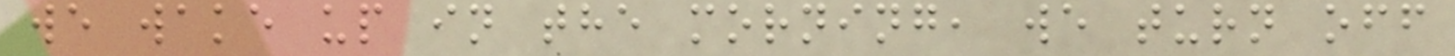we wake up in the morning, we turn off
